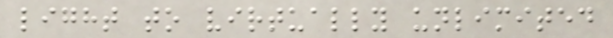light to virtually unlimited
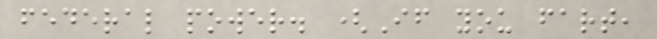federal power. (If you fart,
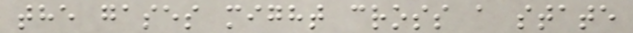the gases might cross a state
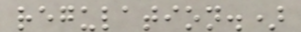regulation.)
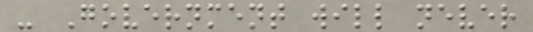- Government will never
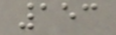153
